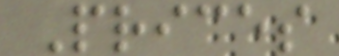Prices
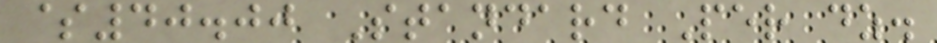$40.00 Standard Per dz.
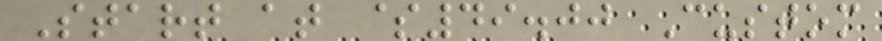Start at $49.00 Custom
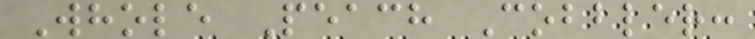Whole Peach Cobbler:
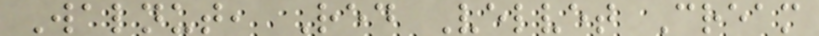Walnut, Red Velvet Cream
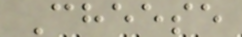Cheese
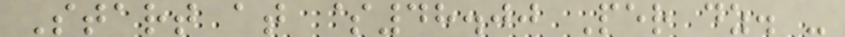Start at $48.00 Per dz. -
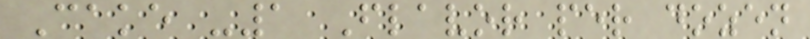Cake -1 Flavor per dozen
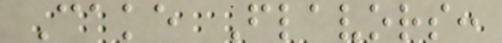Cake Flavors:
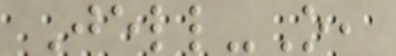Jell-O,
